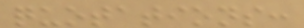quotations:
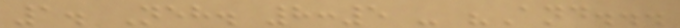1. Neh. 8:5 - "And...
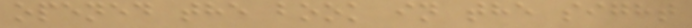opened the book in the sight
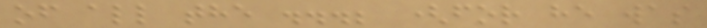of all the ...; (for he was
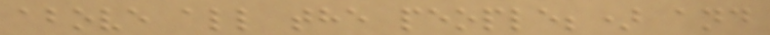above all the people;) and
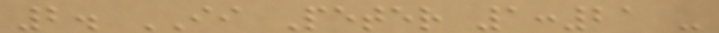2. II Peter 1:21 -
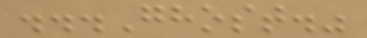...Ghost."
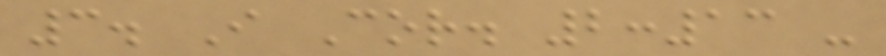3. I Cor. 2:13 -
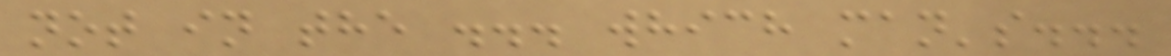not in the ... which man's...
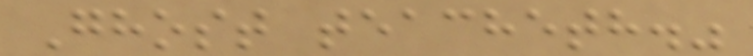Ghost teacheth."
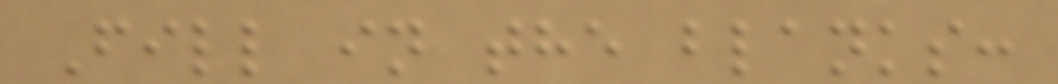Fill in the blanks:
